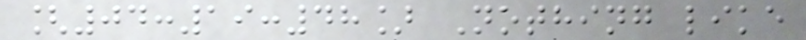[04:19:48] Nothing like
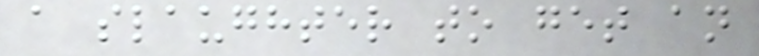a slaughter to get an
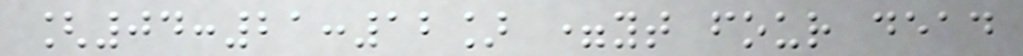[04:21:12] =yt four dead
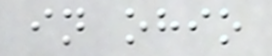in ohio
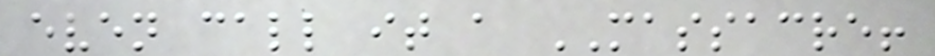even call it a MASSACRE!
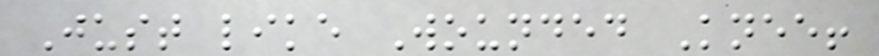Just like Wounded Knee!
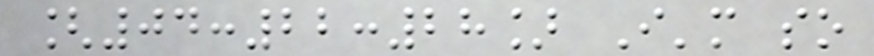[04:22:28] I'm so
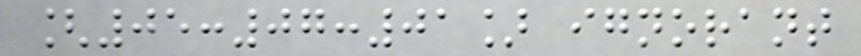[05:07:01] ignorant
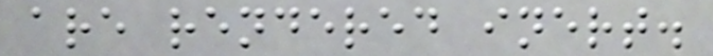are rendered inert.
